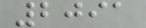2091
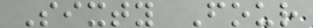Sixty Four
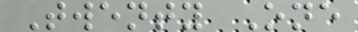Twenty One
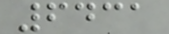6431
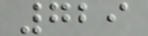729
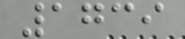1739
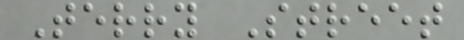Terry Street
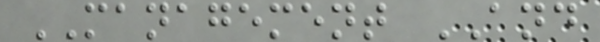MANAGEMENT AND
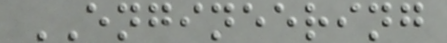ENGINEERING
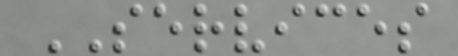SERVICES
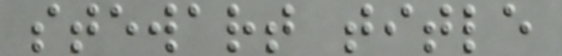stewart title
